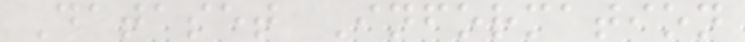Dataset Information
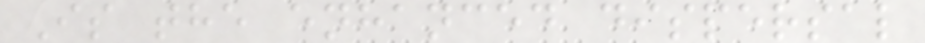Is the enhanced dispersal
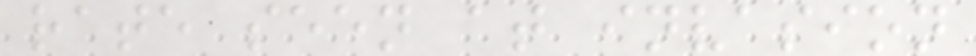rate seen at invasion
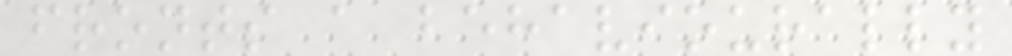fronts a behaviourally
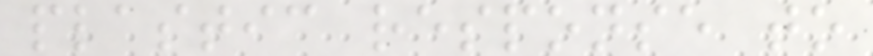plastic response to
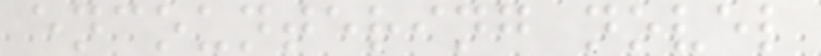encountering novel
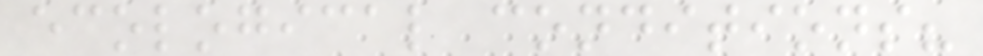ecological conditions?
